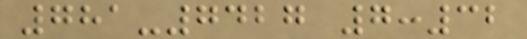781-7427 7:32
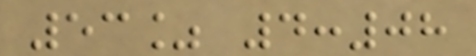53% 4:08
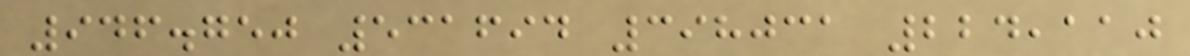946.750 531694 398031 224,110
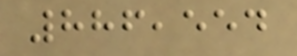886,554
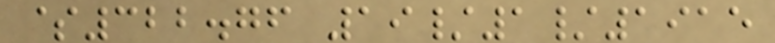$322.76 19/1/1915
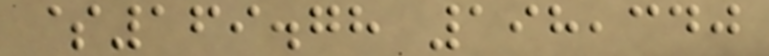$169.78 198,340
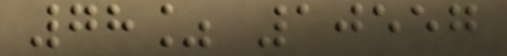78% 10557
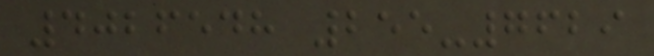4026548 255-7629
